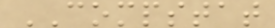COMPSTAT
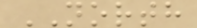NORTH
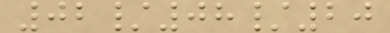02/08/20
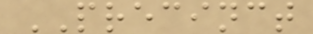PRECINCT
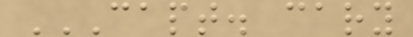CAPT. CARY
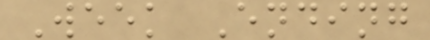Week Ending
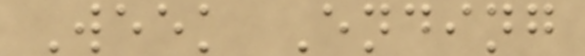Week Ending
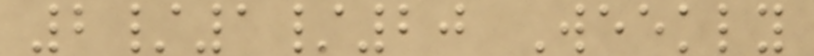2/1/20 Weekly
